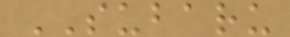SUBARU
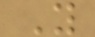Y
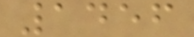1456
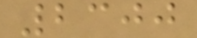2300
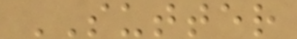SUTTER
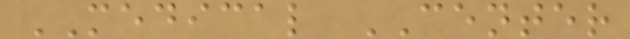MEDICAL CENTER
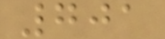701
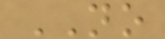NO
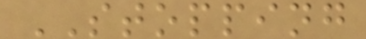STOPPING
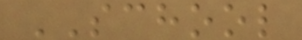SCHOOL
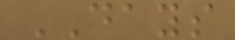DAYS
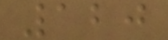120
